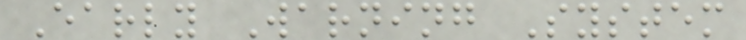Early Warning System
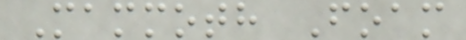Mammoth Foam
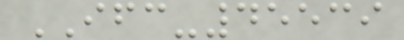IFC-45539
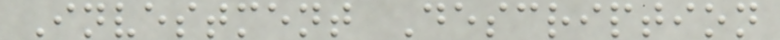Investment Description
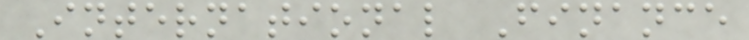International Finance
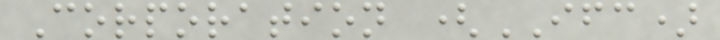Corporation (IFC)
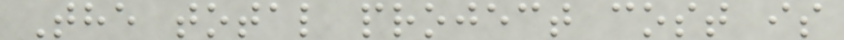The total project cost is
